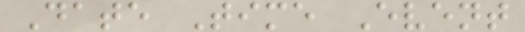Date Time Event
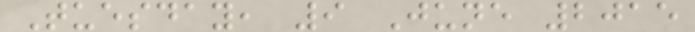Tuesday, 9 June 2015
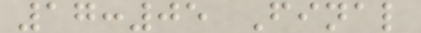17:05 Final
